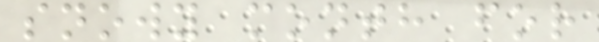snowy month for
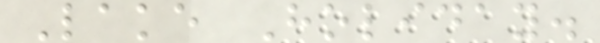Lake Holiday.
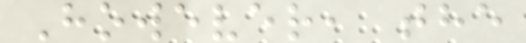However, the
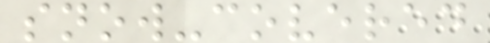snow-covered
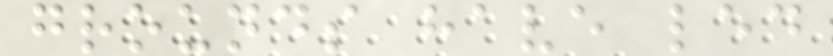grounds have led
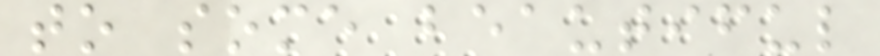to some beautiful
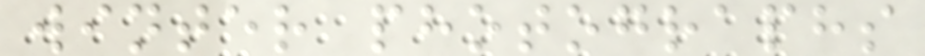winter photographs
